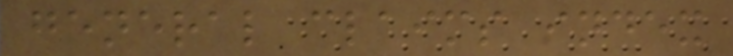general claims index
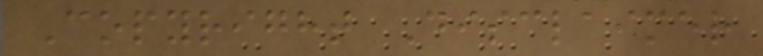Copyright Disclaimer
